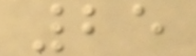25
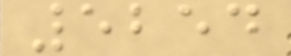5254
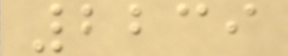2239
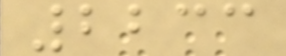2233
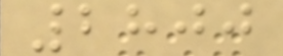2800
